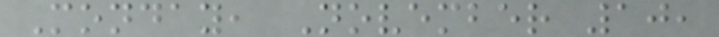Monday, November 10,
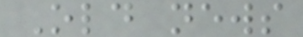Old news
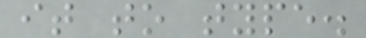it to type.
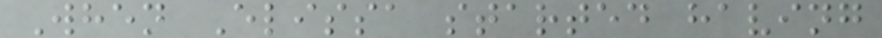When Elissa started having
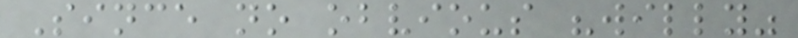Since no obvious "willy"
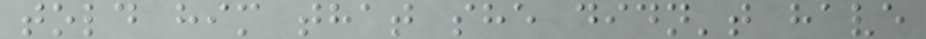told him that she didn't have
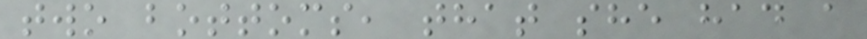two bottoms, that she had a
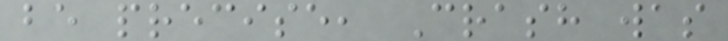be precise, Crash was
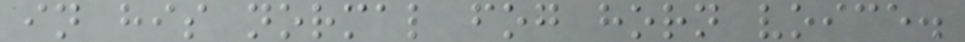in his normal fog horn voice.
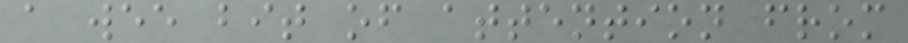a wee bit of attention from
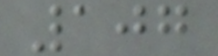107
